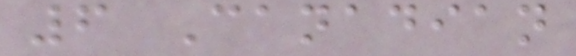6 Canadian
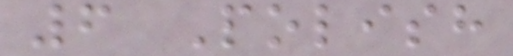6 Polish
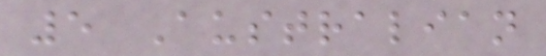5 Australian
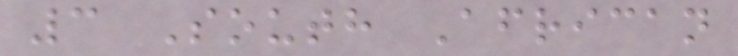3 South African
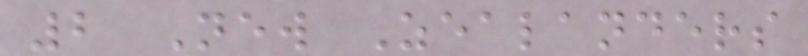2 New Zealanders
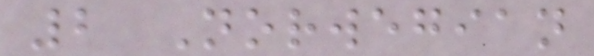2 Norwegian
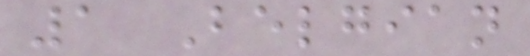1 Belgian
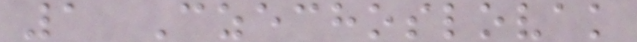1 Czechoslovak
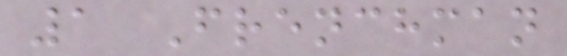1 Frenchman
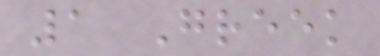1 Greek
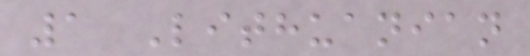1 Lithuanian
